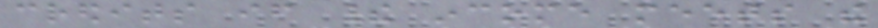credits if their income meets the
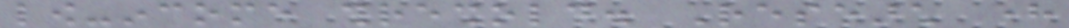low-income threshold. Research here
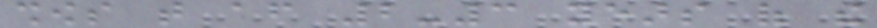shows that after 2-3 years of the
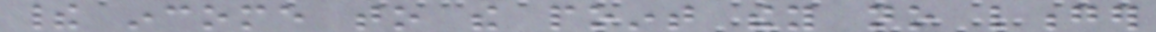their income to the point they no longer
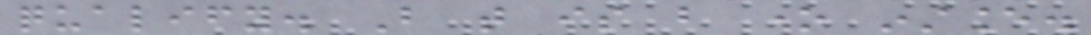qualify. But that is but one instance.
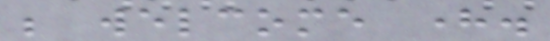be welcome here.
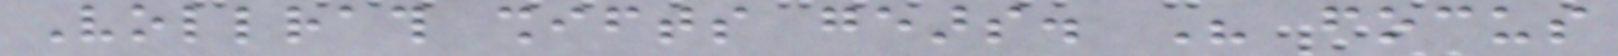Vollrath shifts gears. His focus
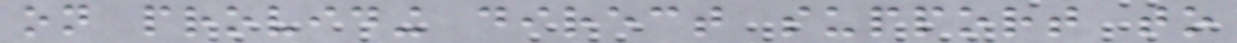on providing direct support to
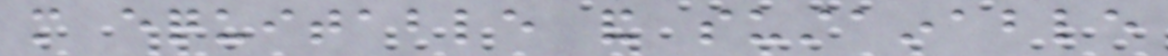more equitable and sustainable
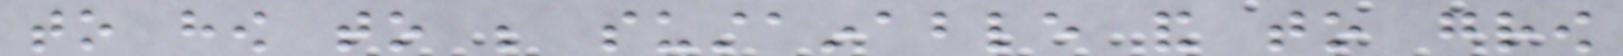to how to be sustainable and to grow
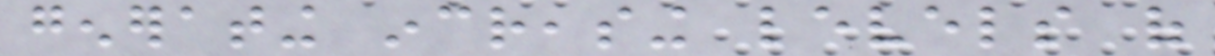generating increasing levels of
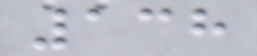138
